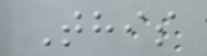This
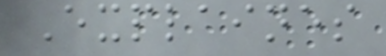Explaines
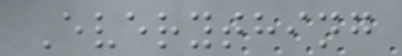Everything
